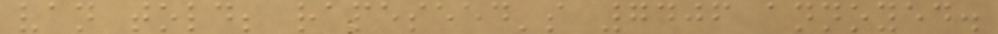van told; rapeseed's 7406 annoyed.
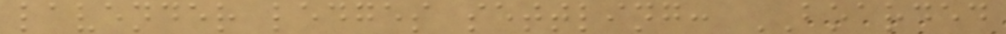lavender ledges settling: BOARDED
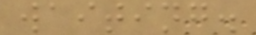waiting.
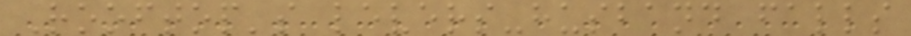Rooftop's levers-husband falls
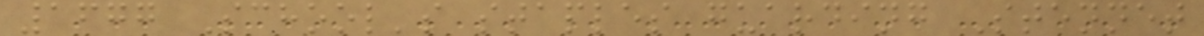1677 School's staples guarding Stennet
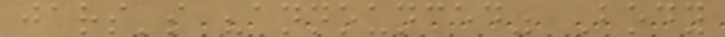jars's "announced" Body
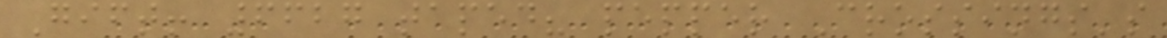Gift! 6627 taped? pepper Crossings's
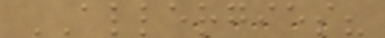ALLERGIES?
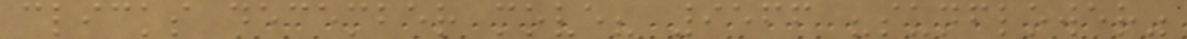clicks december move? 9566 "sunflower"
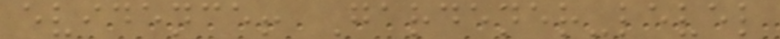evidence! Gardener-level
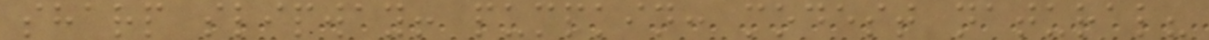sharp slipway! pumpkin: modest natural?
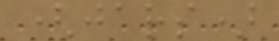(jars)
